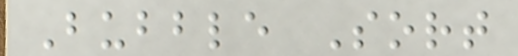Bubble Sort
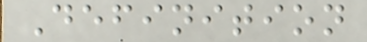Definition
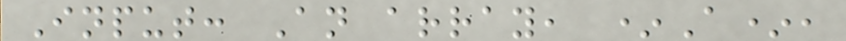Input: An array, *A*,
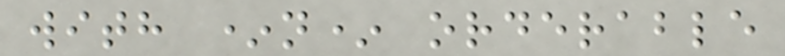with *n* orderable
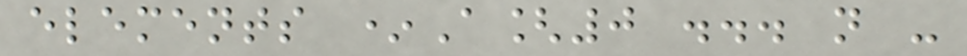elements *A[0 ... n -
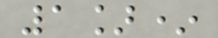1]*
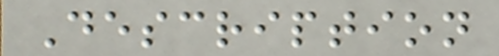Description
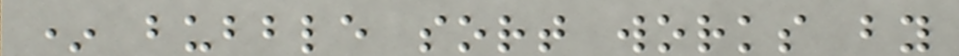* bubble sort works by
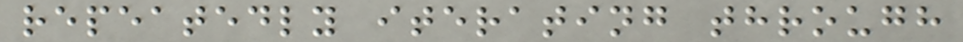repeatedly iterating through
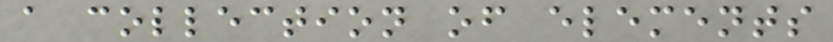a collection of elements
